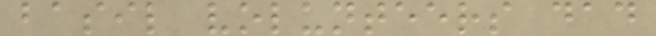basil volunteers dad
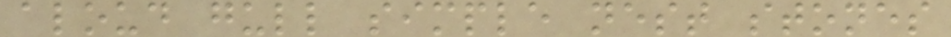aloud gull simple nest stones
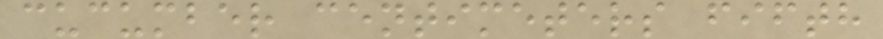cucumber centimeters fifth
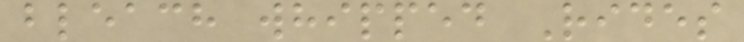bleach whipped Rides
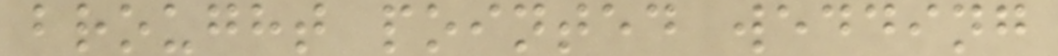brought pointed wedding
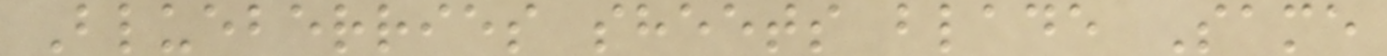Blueberries sheets blade Same
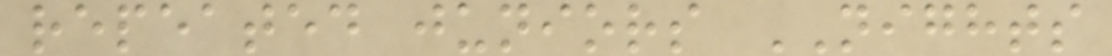repeated juniors NIGHTS
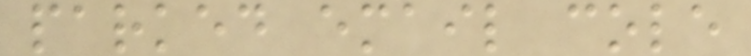parked email cole
